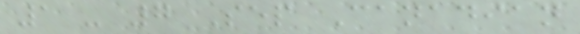1 - 7 Sep Canadian
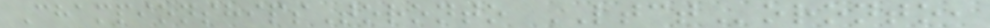ChampionshipsToronto LTCToronto,
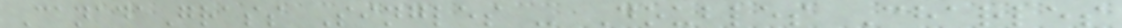CanadaGrass Singles - Doubles Charles
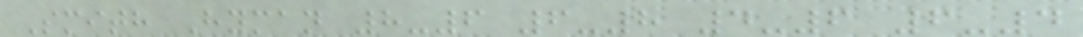Smith Hyman 8-6 6-8 4-6 6-4
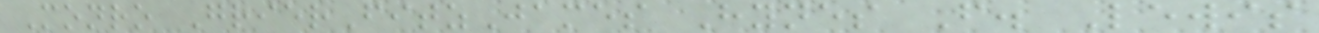Monro GrierFitzJames Hynes F. Lewis
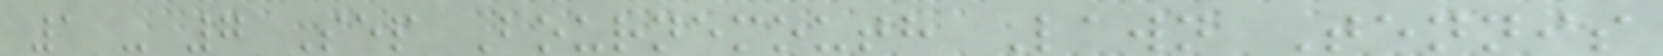1 - 7 Sep Bournemouth Lawn Tennis
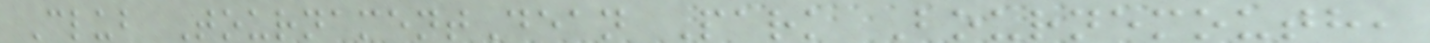Club TournamentDean Park Bournemouth,
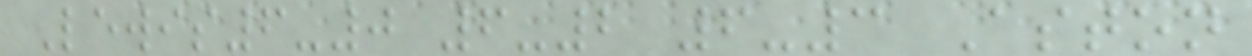Lewis6-0 6-2 6-3 Aston
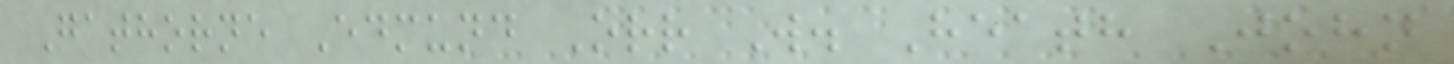Gathorne Edmund Orr W. Heath John
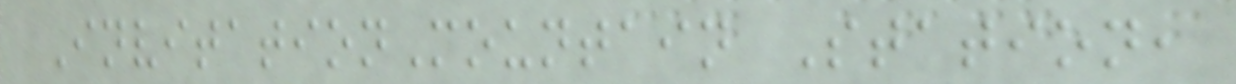InvitationMountain Station,
